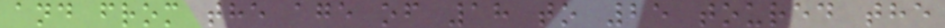and from the age of 18 to 25 toured the
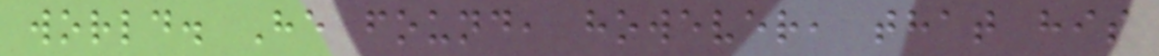world. He found, however, that his
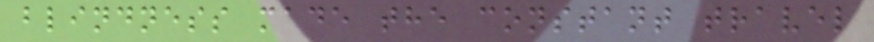blindness made the constant travel
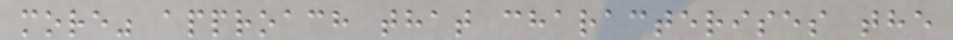more" approach that characterises the
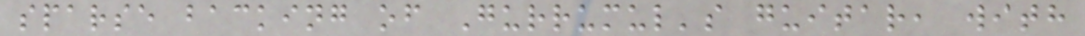sparse backing of Gurrumul's guitar, with
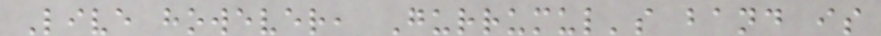Live however, Gurrumul's band is
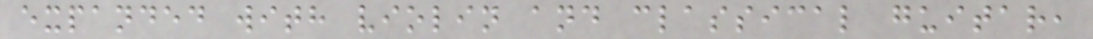expanded with violin and classical guitar,
